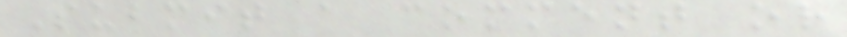Submit a comment or
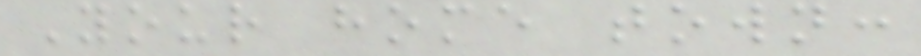Your home town:
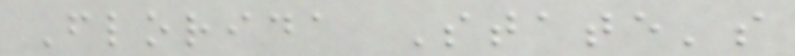Florida State's
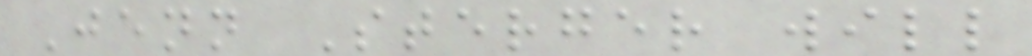Jenn Sterger will
